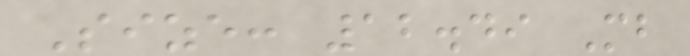Size: 12.49 Mb
